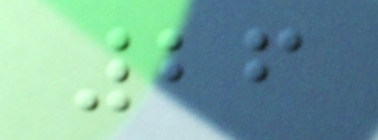26
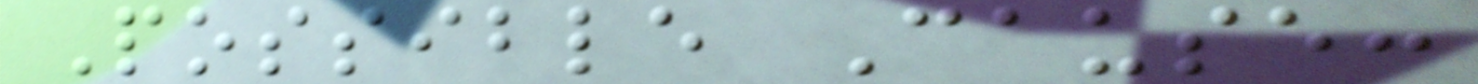Possible Cause:
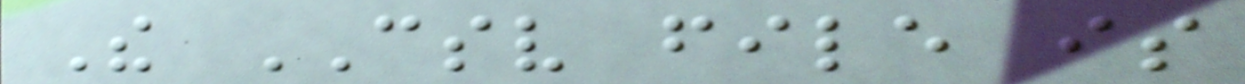The CSV file is
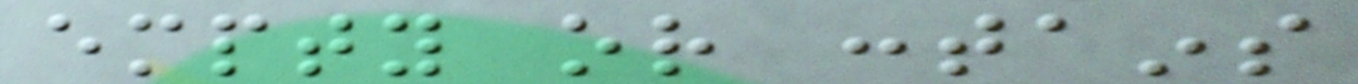empty or contains
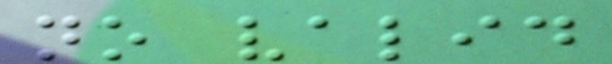no valid
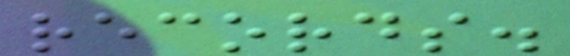records.
